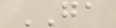GA
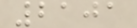2101
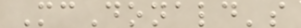McDonald's
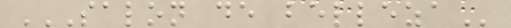SALON DE BELLEZA
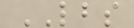LBS
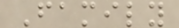Family
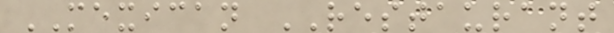MEXICAN RESTAURANT
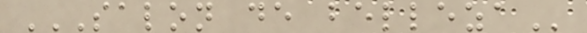SALON DE BELLEZA
